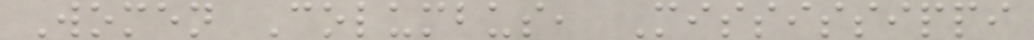Women Columbus, Mississippi
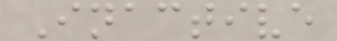Inactive
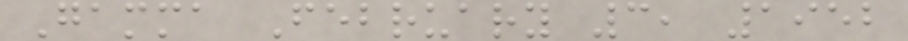Gamma February 3, 1952
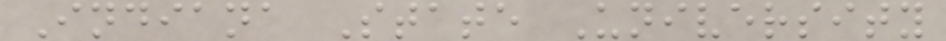Indiana State University
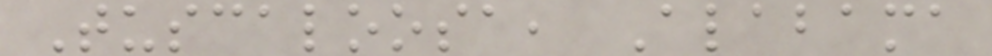Tuscaloosa, Alabama
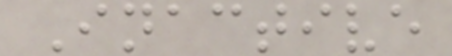Inactive
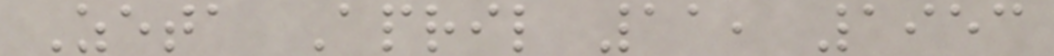Zeta April 11, 1953
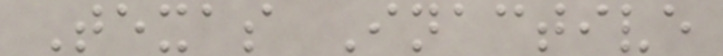Texas Inactive
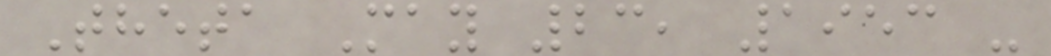Theta May 23, 1953 -
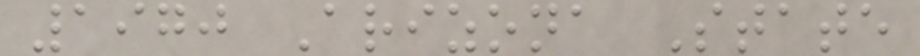1970 Arizona State
